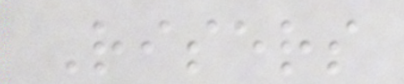Risers
